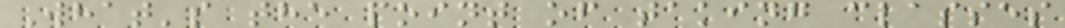What's the point of taking classes
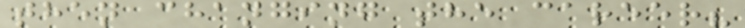then changing the career?
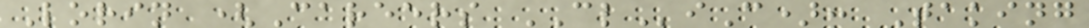Lorin (Careers CLiC): Taking
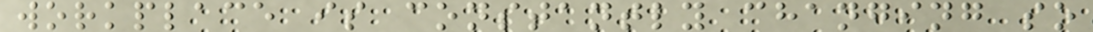workplace is constantly changing so
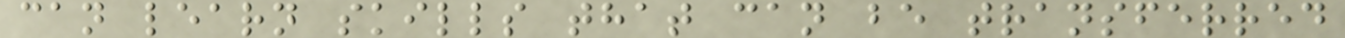can learn skills that can be transferred
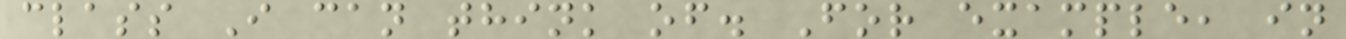class I can think of. For example, in
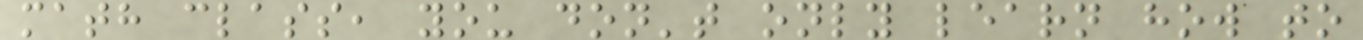math class, you don't only learn how to
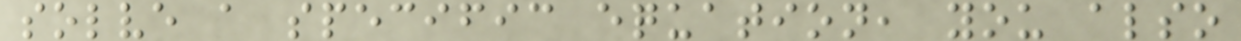solve a specific equation, you also
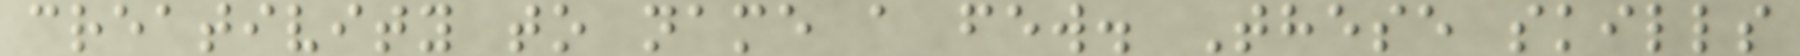creativity to name a few. These skills
